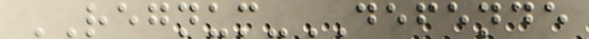REGNUM-DEFENDE
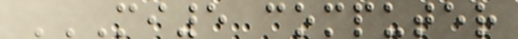MI5 COMPUTER
